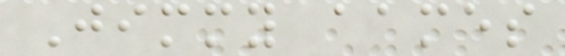Jimmy aames
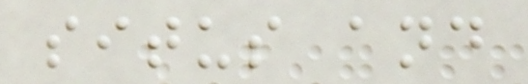situs and
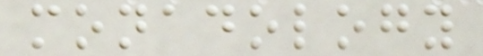monadology
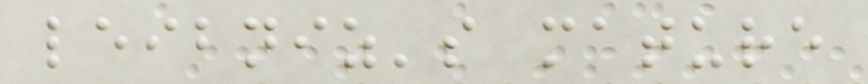leibniz's mature
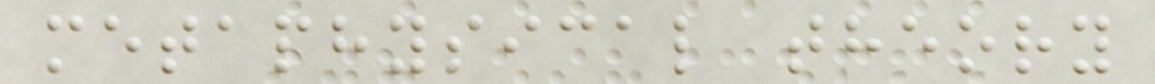metaphysical theory
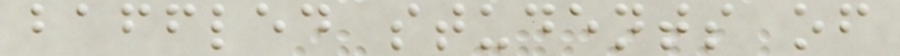baffled students of
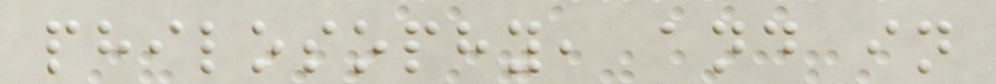philosophy, and in
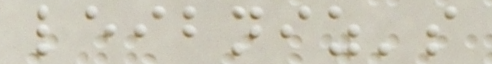leibniz's
